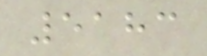5183
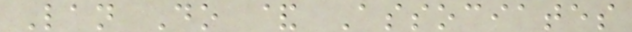Lan Do & Associates
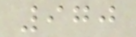970
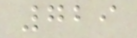729
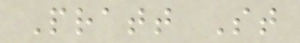Pratt St
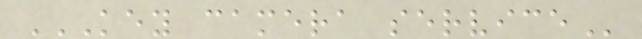KEY CAMERA SERVICE
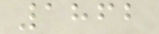1862
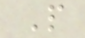P
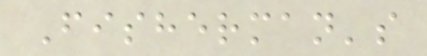Fisherman's
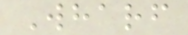Wharf
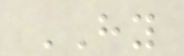HY
